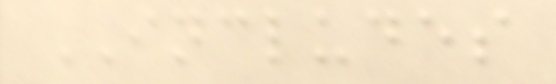INCLUDES
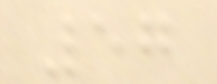57
